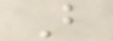B
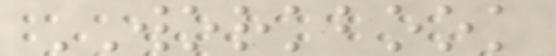WORKBOOK
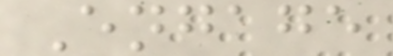Engage
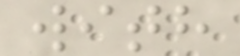with
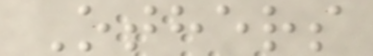Others
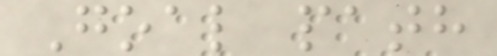Goal path
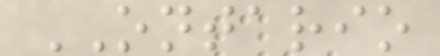ONTARIO
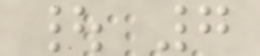| 7
